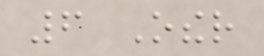6 Other
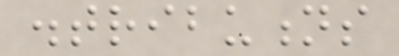distributions
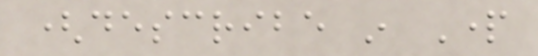(describe in Part
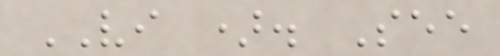VI ). See
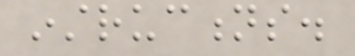instructions.
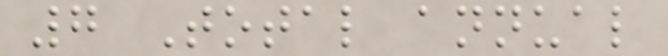7 Total annual
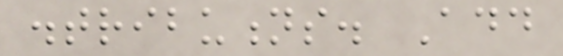distributions. Add
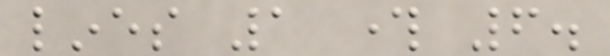lines 1 through 6.
